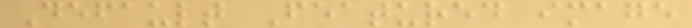Default Featured image
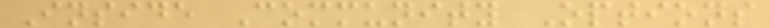Inside Community Options
